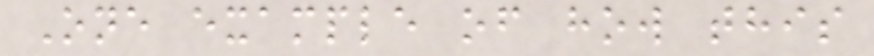One example of how this
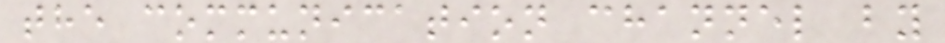the communication channel by
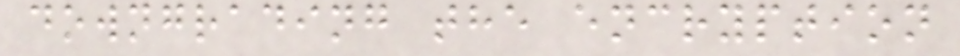downgrading the encryption
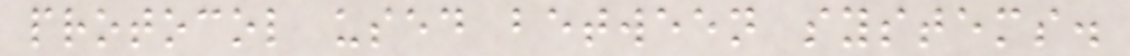protocol used between systems.
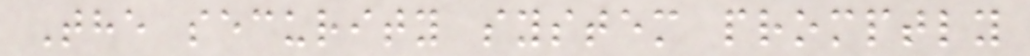The security system promptly
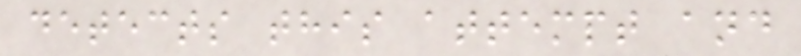detects this attempt and
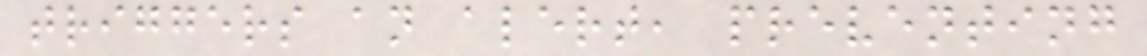triggers an alert, preventing
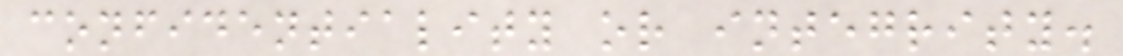confidentiality or integrity.
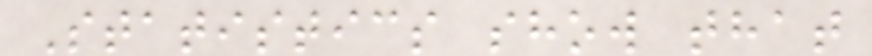Statistics show that
